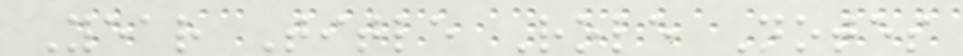Year Title Role Notes
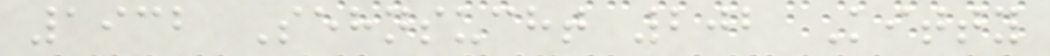1932 Sehnsucht 202 Kitty
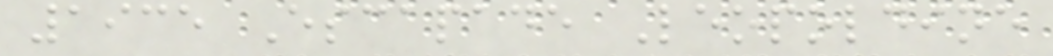1935 Escapade Leopoldine
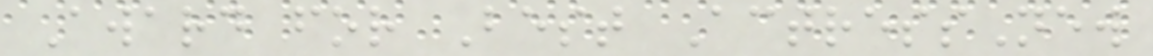Award for Best ActressNew
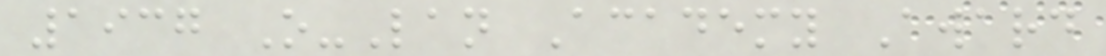1937 O-Lan Academy Award
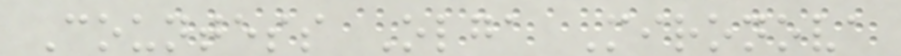Countess Olga Mironova
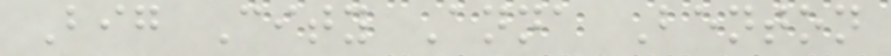Big City Anna Benton
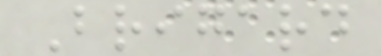Brigard
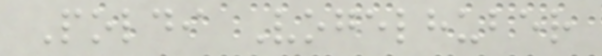Poldi Vogelhuber
